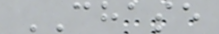CHASE
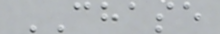CHASE
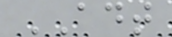ADT
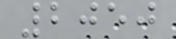2050
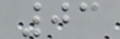03
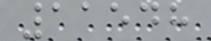11548
